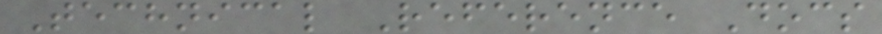Technical Reference Docs
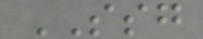SSG
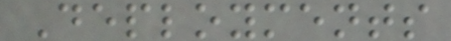Deployments
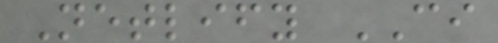Netlify CI
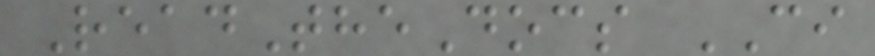ReadTheDocs CI
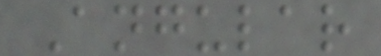Angular
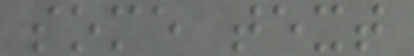some text
